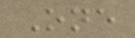One
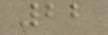22
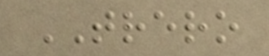TRERO
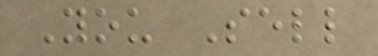You Sell
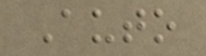Auto
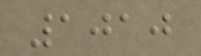1010
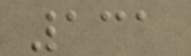131
